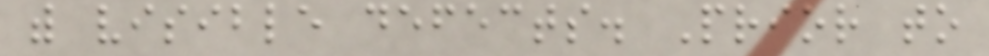with visible defects. Prior to
